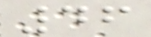46
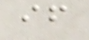if
